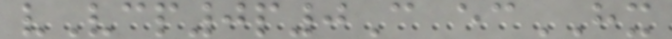vVcp0p0C ecHX
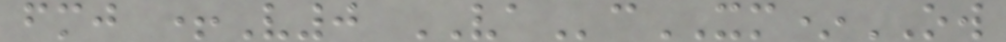fmj +V0 VAcXM*OW
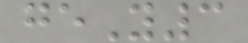geY3
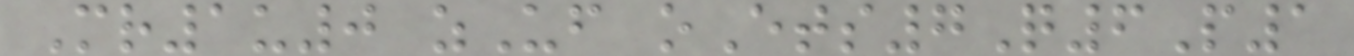Mr1u0 zUf oEts7Q6P1
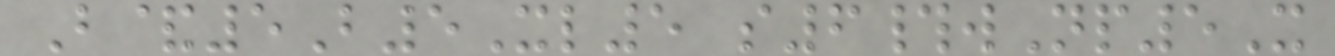B&5B5Xl5 s6#wNp5X
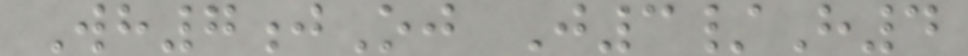Wh7jOj J3/H4
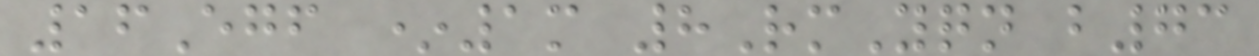16Egf *1m 8RmYqn b73
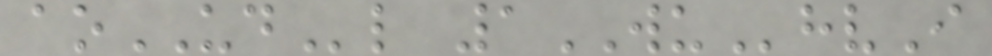aoUDl 1WUhvI
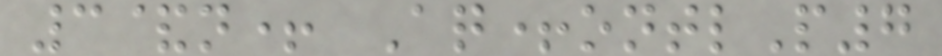3&n+ Aq+ontlP7
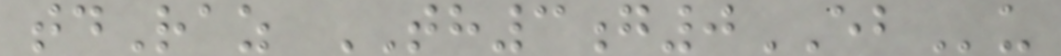tdRaz TH3g0EBu
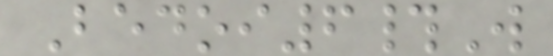Bedoi6#W
